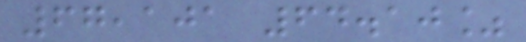67,101 64.10%
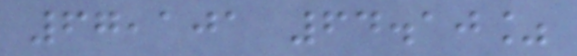67,101 64.10%
